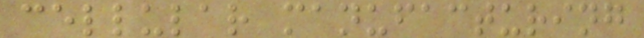cellular manufacturing
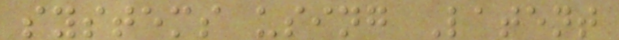systems using Latent
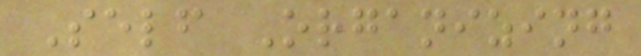Self Organizing
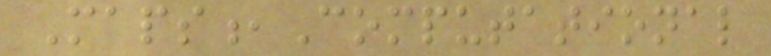Maps,Computational
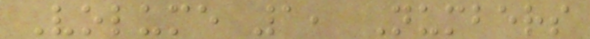Volume 1, Numbers
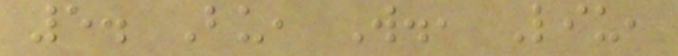5. Bu, W., Liu,
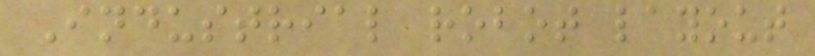Industrial robot layout
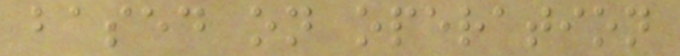based on operation
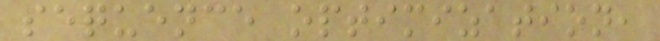sequence optimization,
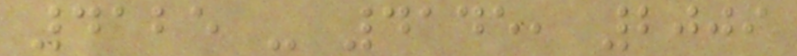4125 - 4145, 2009
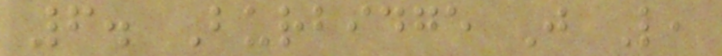6. Burbidge J L,
